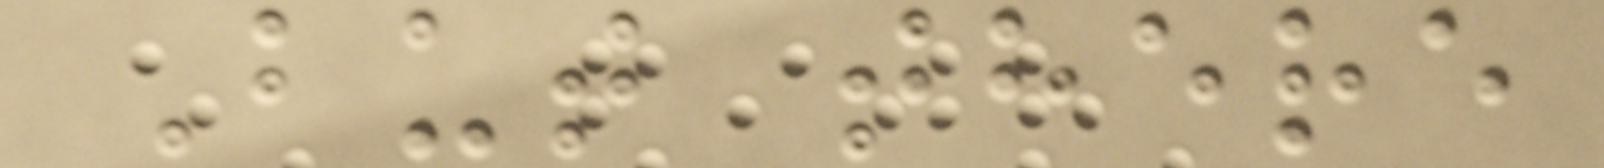But there
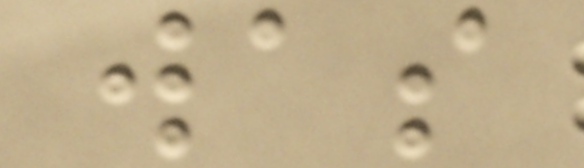was
